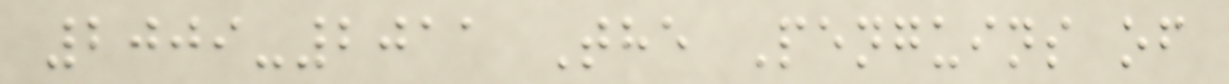2009-2011 The Penguins of
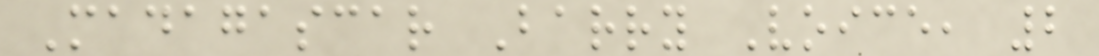Madagascar Barry Voice, 2
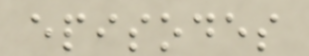episodes
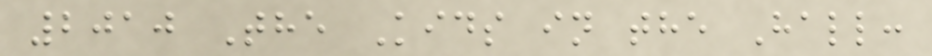2010 The Kids in the Hall:
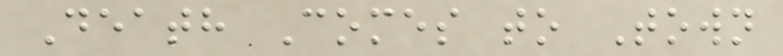Death Comes to Town
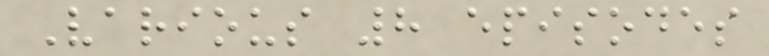Various 8 episodes
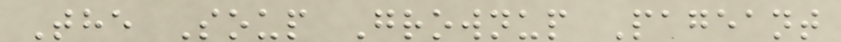The Soup Grownup Pageant
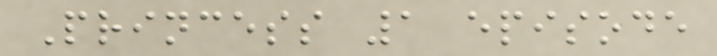Princess 1 episode
